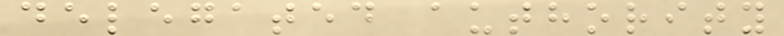delegated authority
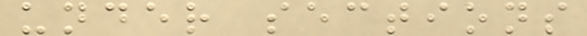under sections
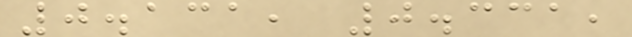0.131, 0.331,
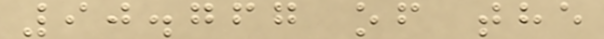90.767 of the
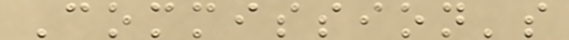Commission's
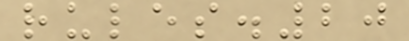rules.20
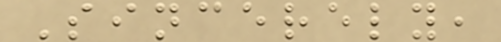Sincerely,
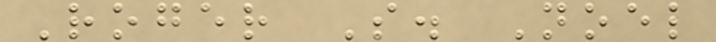Roger S. Noel
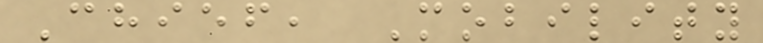Chief, Mobility
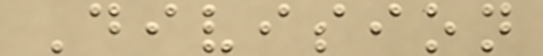Division
